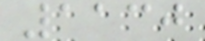1130
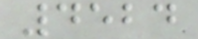4524
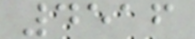4516
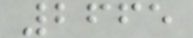2665
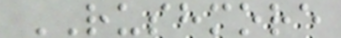RUSHMORE
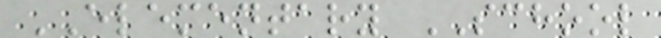ELEMENTARY SCHOOL
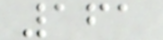161
